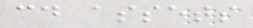cd assets
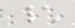\
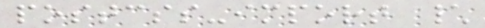postcss-import \
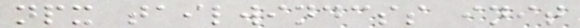npx tailwindcss init
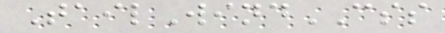TailWindCSS
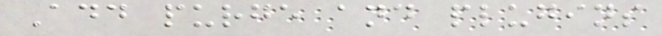Add purge and plugins
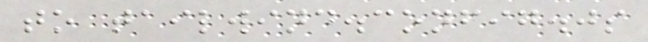to tailwind.config.js
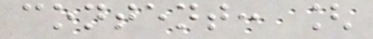content: [
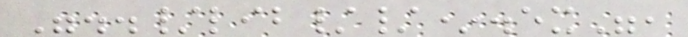"../lib//*.ex",
